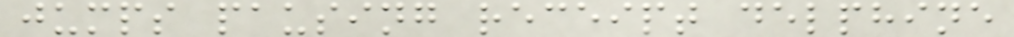jumps pausing receipt delphine
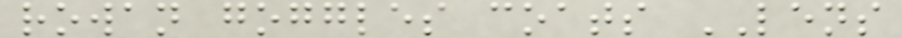rowan goggles coats LENS
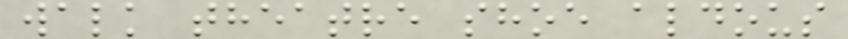walk theatre shoe aldous
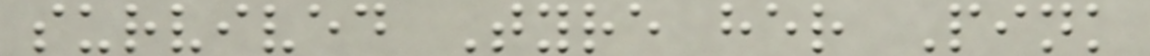survived Tyre her Pink
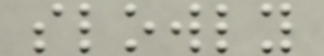slowly
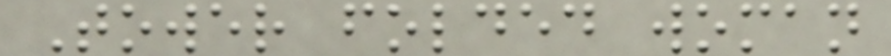Tower folded woman
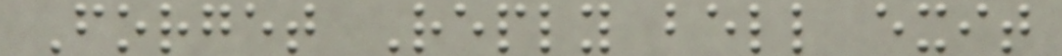Forget Reply bell exit
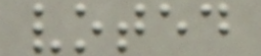voted
